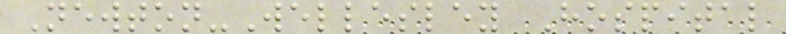Newton-Wellesley Hospital
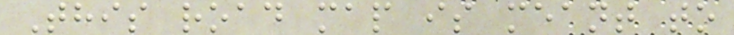This road map is meant to
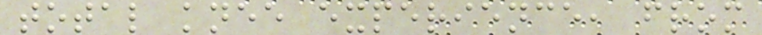total knee experience, from
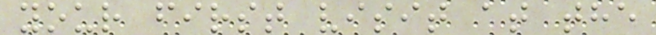your first visit at the
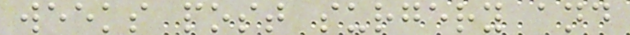weeks post surgery and
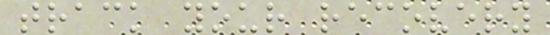track your recovery
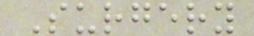Surgery
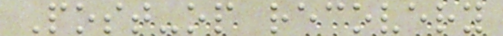Post-op recovery
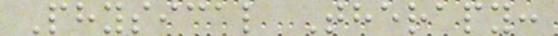Physical Therapy:
